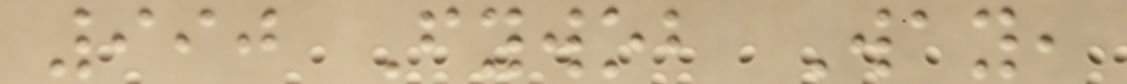990 Fywob Way,
